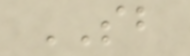SB
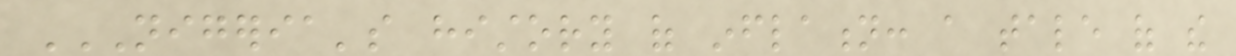NIGERIA'S HISTORY OF INFLATION: A TALE OF THE
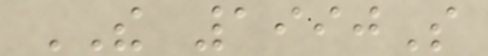THE 1990S
